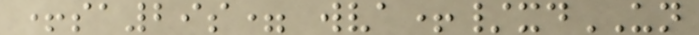+sa29s= wva+/xdUN
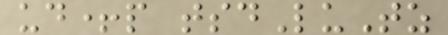ud+p tsdLuTz
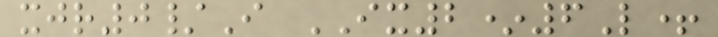xjr0/I IX2*6L+
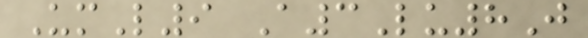UmL9 A3Lu8J
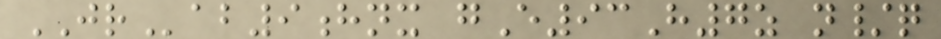JRab9hnx gE93H7z n/q
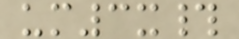um3x#
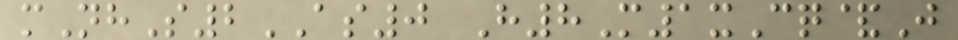mNhS2AS0 H8M1xCq&J
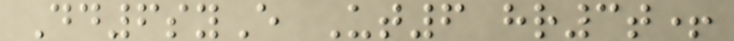Dd6syE Ut6 hr3t+
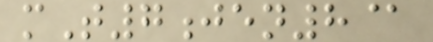mT7jen8@
